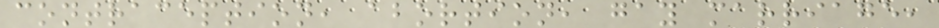contraception, abortion, gay marriage,
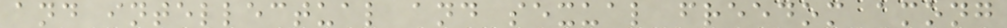and intellectual and sexual freedom among
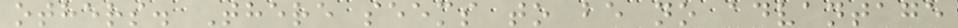others. There seems to be no advantage
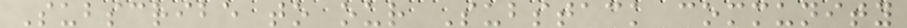Subscribe to our Substack community
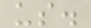us.
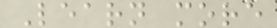Learn more
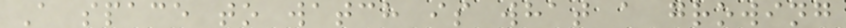A space to watch is what a growing
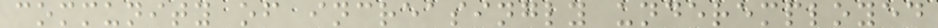community of increasingly underemployed
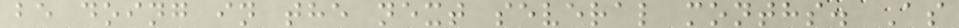be doing in the next several months. As
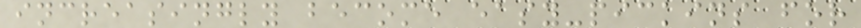increasingly become easy-pickins for
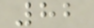82
